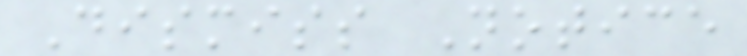Dismiss Notice
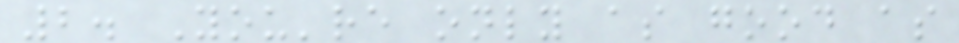2. You're only as good as
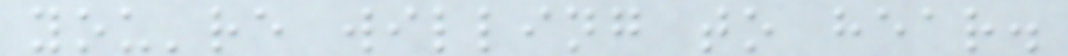you're willing to hear.
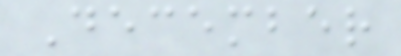December
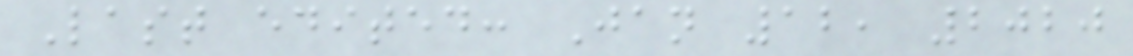Last edited: Jan 12, 2020
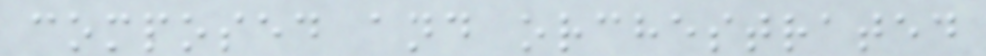composed and orchestrated
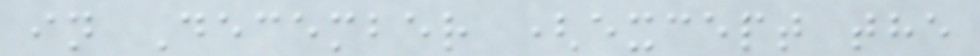in December (except the
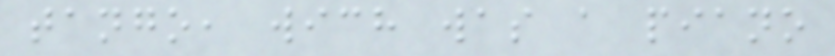tango, wich was a piano
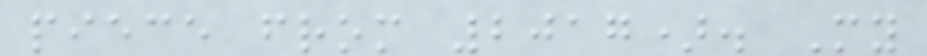piece from 2017). My
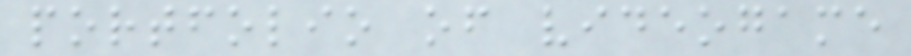portfolio of videogame
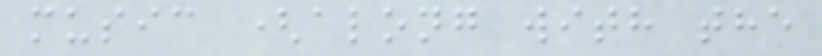music (along with the
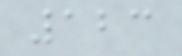123
